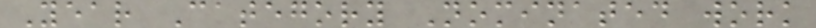Year Category Nominated work
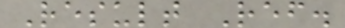Result Ref.
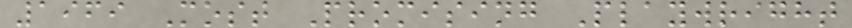1969 Most Promising Playwright
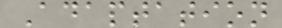Adaptation
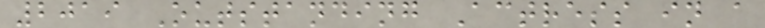2019 Outstanding Actress in a
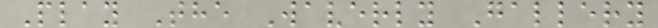Play The Waverly Gallery
